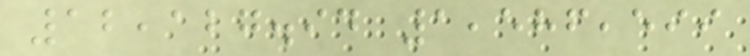12,127.94 1,586,599
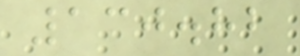130.82
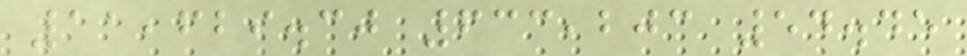11,629.30 633,203 54.45
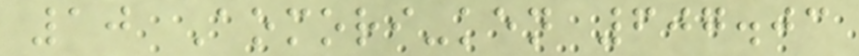10 Aomori-ken 607.03
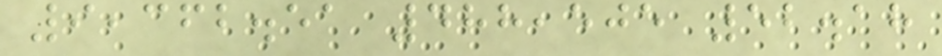9,362.51 488,505 52.18
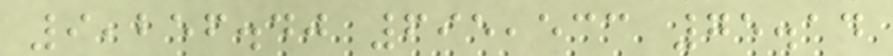9,256.40 695,533 75.14
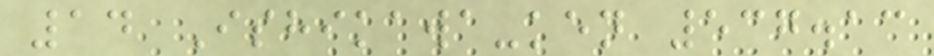14 Ishikawa-ken 537.13
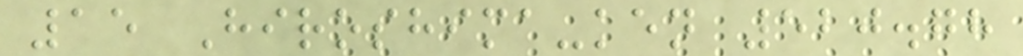15 Hiroshima-ken 520.78
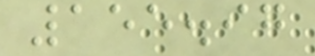155.97
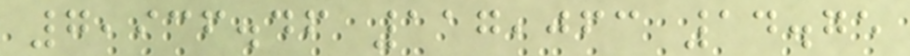7,936.46 117,063 14.75
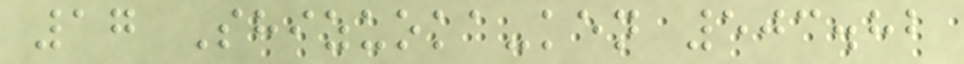17 Shizuoka-ken 503.82
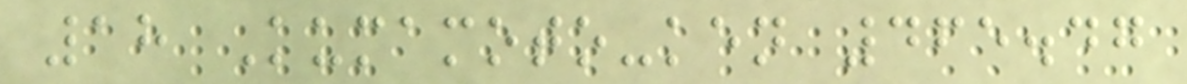18 Kumamoto-ken 465.47
